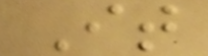It
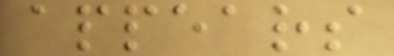appears
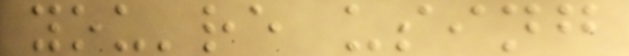you're using
